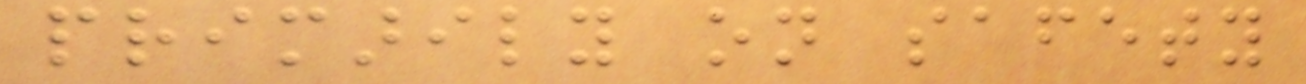primarily on safety
